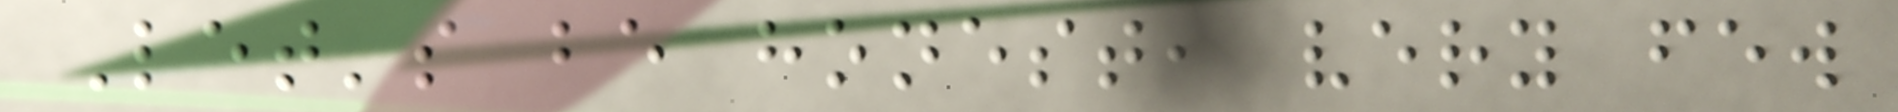Let's be honest, very few
